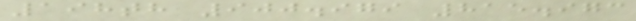198th 900.979 815.973
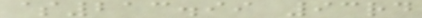$213.99 93rd
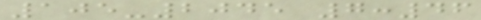105-2045 7:46
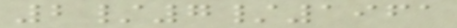2/7/1961
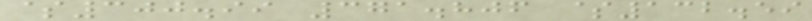$300.99 371.806 $132.59
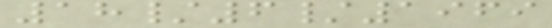18/6/1969
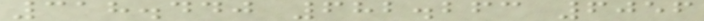318.440 682.263 6056
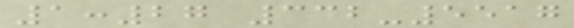1:27 332-5517
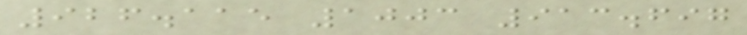926.115 1003 913.697
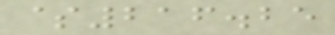$216.25
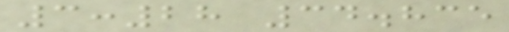3:28 34.835
